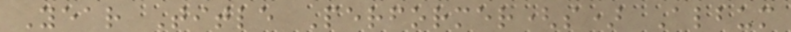Year Title Performer(s) Album
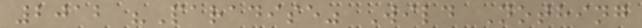2012 "Paradise" Wild Nothing
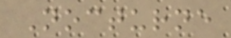Nocturne
